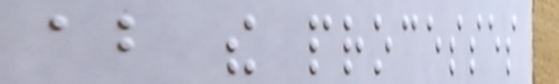about the processes
